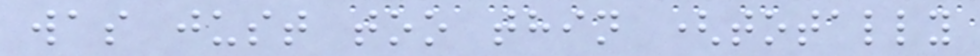was just too thin (totally
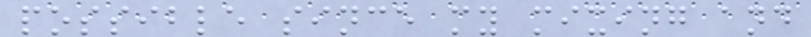possible since my mixing and
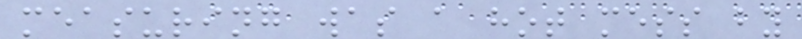measuring was a hot mess by
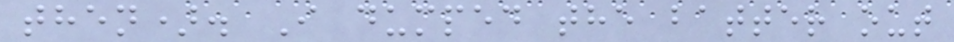then). I dumped the batter out
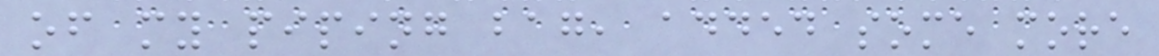of my piping bag, added some more
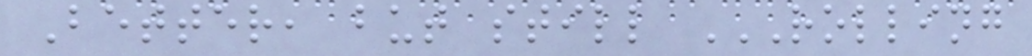Better, but still ROLLING
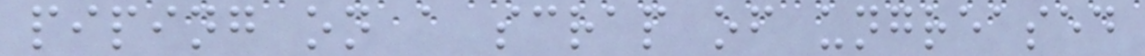piping on a scrap of ungreased
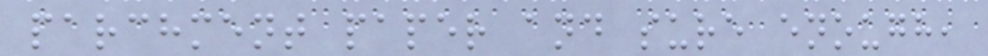parchment paper and sure enough,
